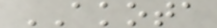AKOTA
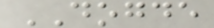DOGDE
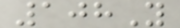108Y
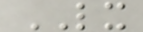LX
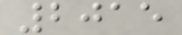2015
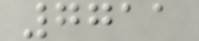7711
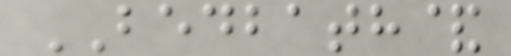BEDBATH&
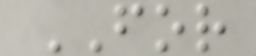FOR
